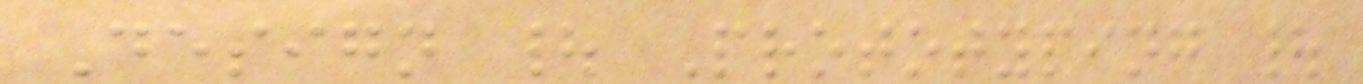Design | Prototyping |
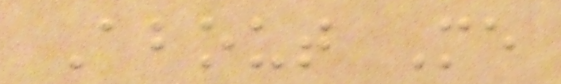About Me
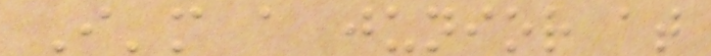I'm a junior at
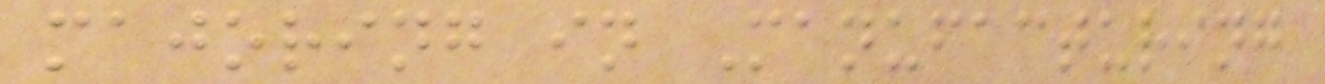majoring in Manufacturing
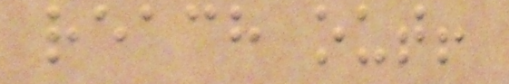reach out!
